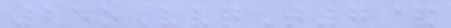24oVvqT7&
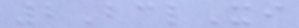2BclXi
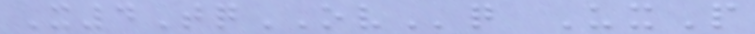X4TqOVq UxP
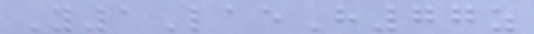Y1LaeH77z
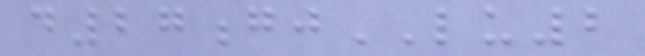d27gjLU2
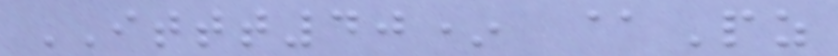ITTT40* @Pz
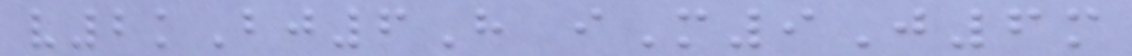v2kBj6H iM9J6m
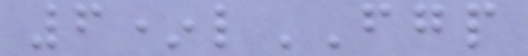6*lFGP
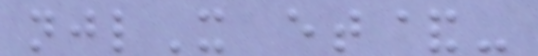njlX et&-
